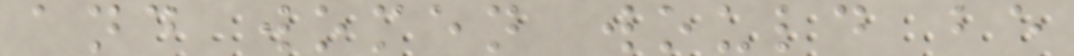and women would be
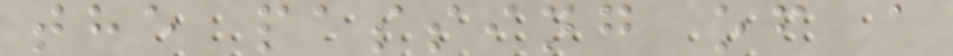the passing of a
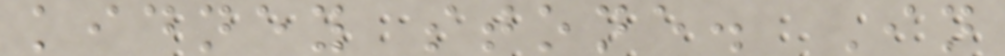kidney stone. In
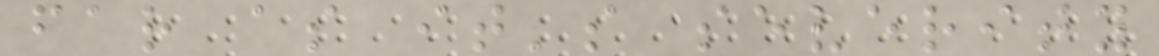far as it's severity
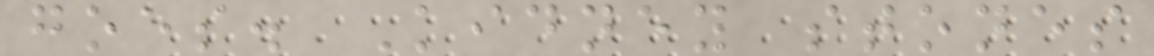goes. Kidney stones
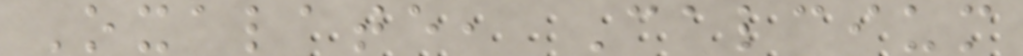Oxalate, Calcium
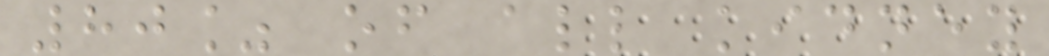80% of all kidney
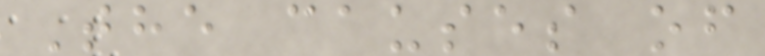The causes of
